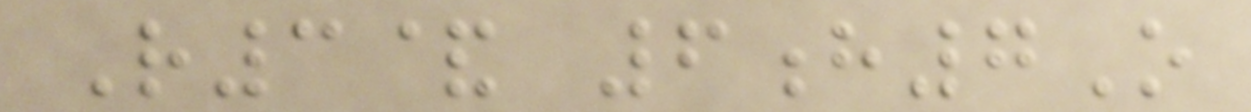R3& 6h7O
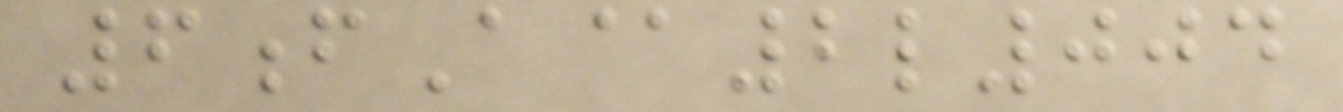6fA@2l004
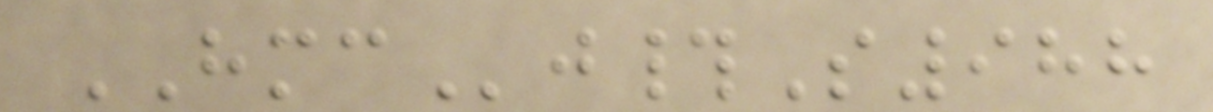HMCj#S988
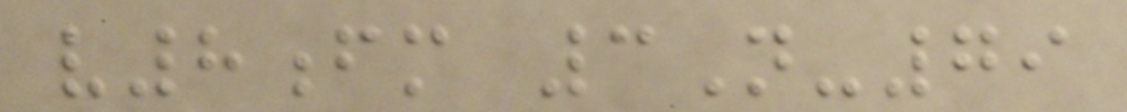v8fm 3N-79
